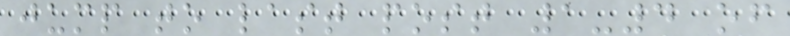jump to last post 1-4 of
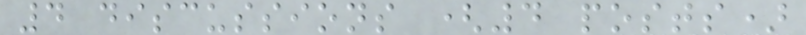4 discussions (4 posts)
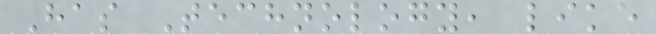Has Technology, like
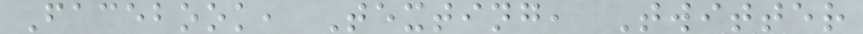Facebook, Texting, Twitter
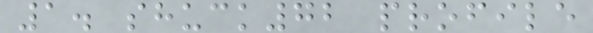1. shuck72 profile
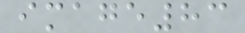image83
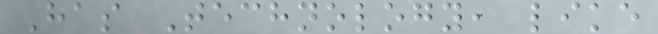Has Technology, like
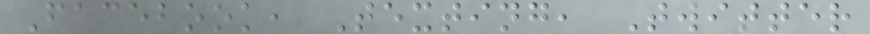Facebook, Texting, Twitter
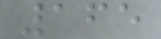165
